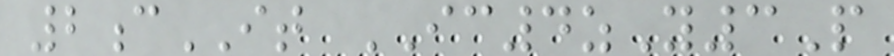2cIT IC4zY3P
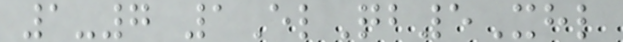1-7 1ElQb5Xhl
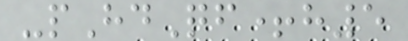-pHdQf+h5
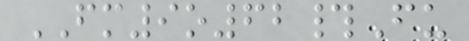FM9o62#Fu
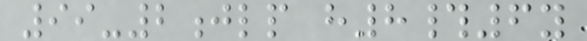99-2jlp h8#6y
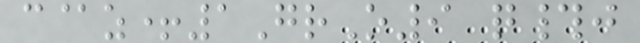c@z+1GrO9 q#j
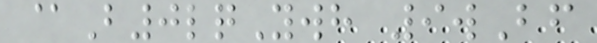@B0lqYwh 9wBf
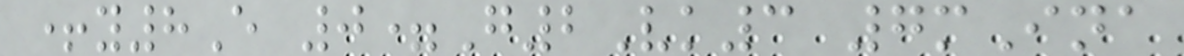+y8E 0=G2Vk3 7mIna
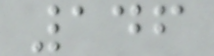146
